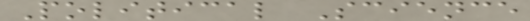Political Science
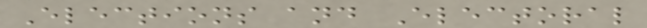Elections and Electoral
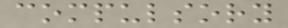compulsory
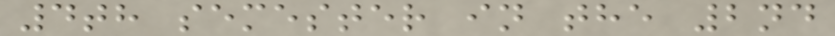4th semester in the 2nd
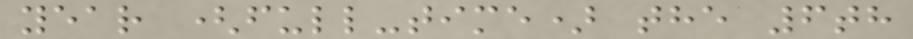year (full-time) the 6th
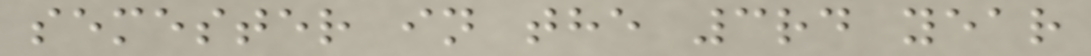semester in the 3rd year
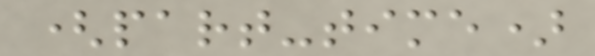(part-time)
